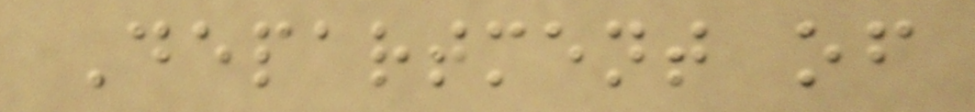Department of
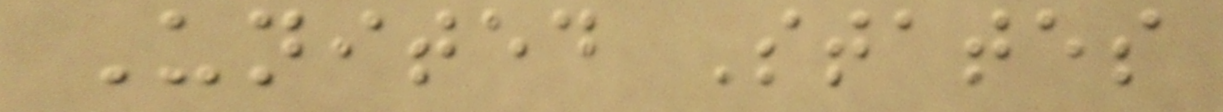United States
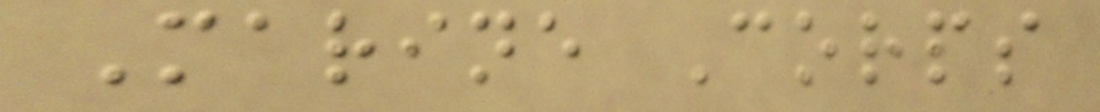Marine Corps
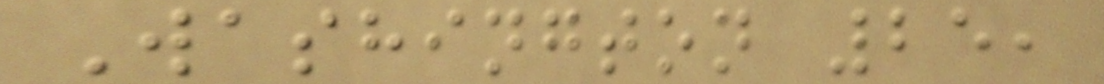Washington 25,
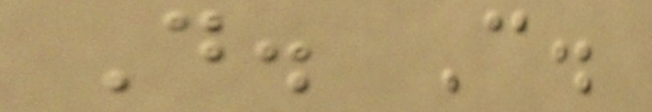D. C.
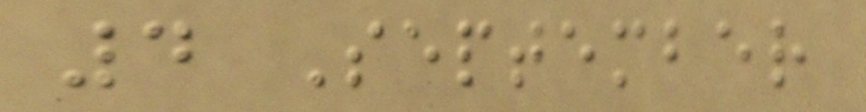4 September
